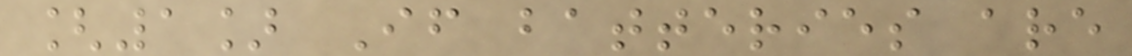[1] If batteries are
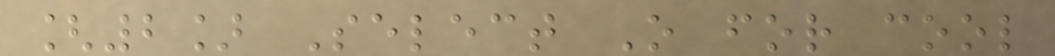[2] Select O for cool
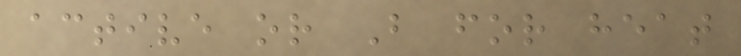active or B for heat
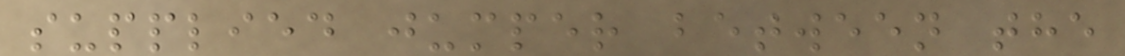supplied jumper between the
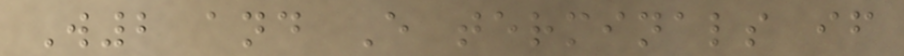W2 and E terminals if
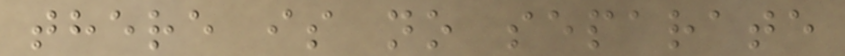there is no separate
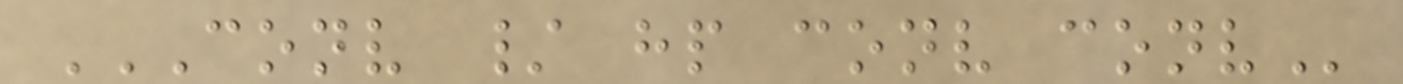CONV / HP CONV CONV
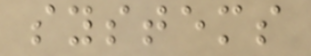systems
